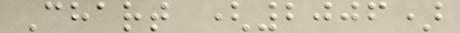Chart (2006)
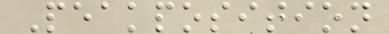Peakposition
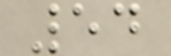54
